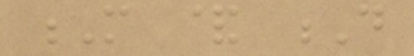M & D
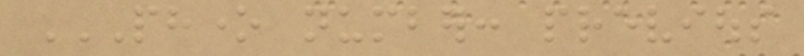PHONE NUMBER: PREVIOUS
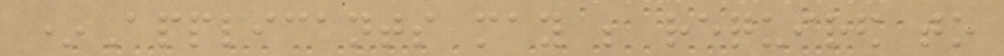*Applicants may be required to
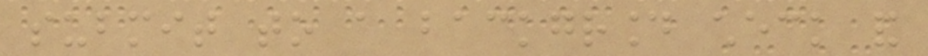submit to a background check and
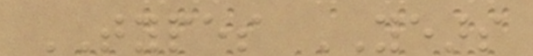TYPES YEARS
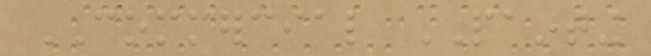COMMERCIAL PAINTING
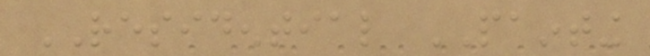RESIDENTIAL PAINTING
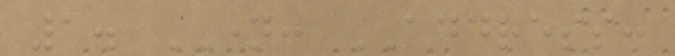1. NAME: ADDRESS:
